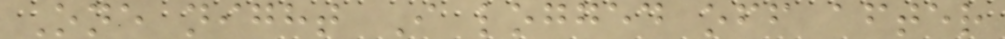One night I logged off after
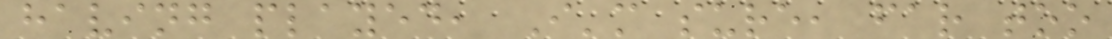having played, I'm sure, far too
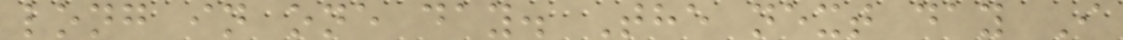long in one day. The next day I
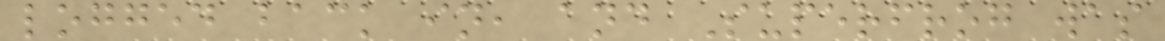logged back in, and Superfrog was
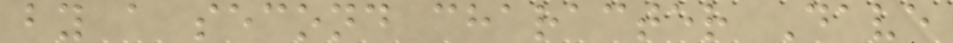by a second character Dave
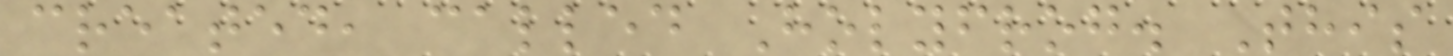created, called Holyfrog. This
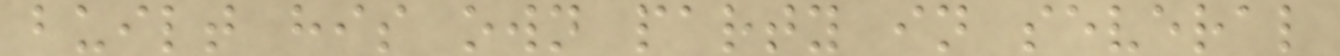built his own party in several
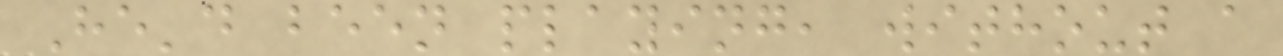He'd been playing, without a
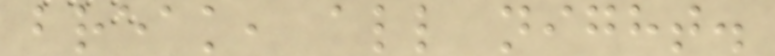break, all night.
